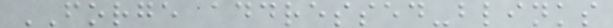FORGE addressed-blinks
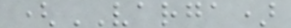(VARGA)
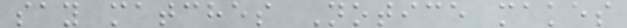say matches Notice makes
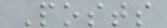Posts
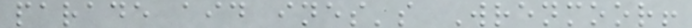parade aid ines's Wrenmoor!
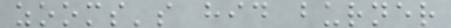zooms's hid burner
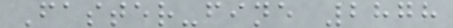Faster-fine 2878
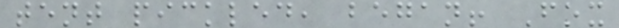tent pickled, began! Fox
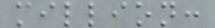million:
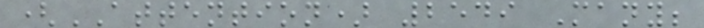(ATTENTION) 2549 Many;
